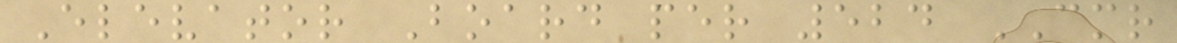Elevator Board per 524 CMR
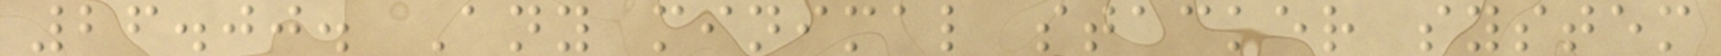26.00. Any minimal stacker system
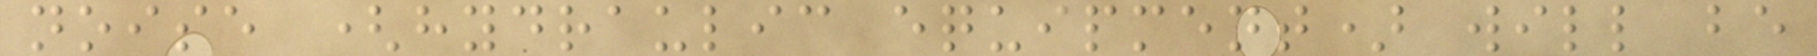noise (hydraulic equipment) will be
